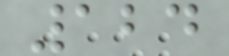124
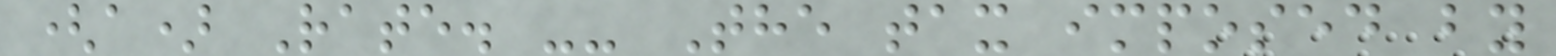(a) Rate. -- The tax imposed by
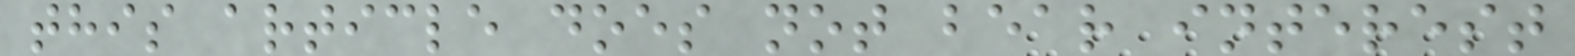this article does not bear interest
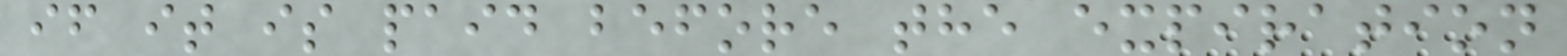if it is paid before the expiration
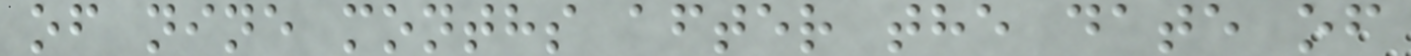of nine months after the date of
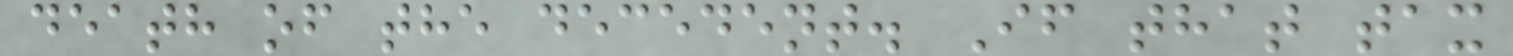death of the decedent. If that tax
